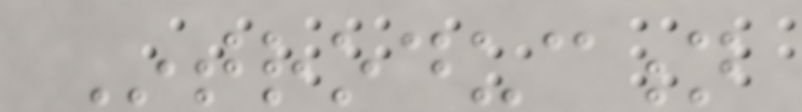Introduction
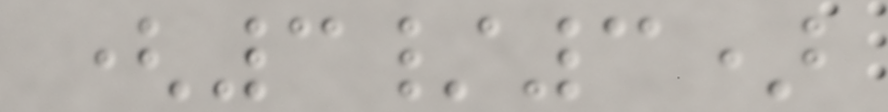(3/3)
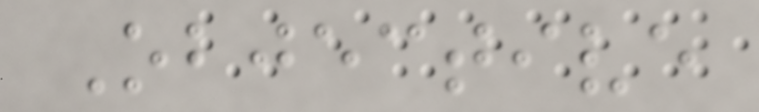Objective
